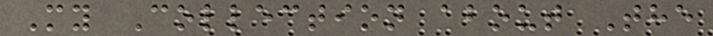My Collection about The
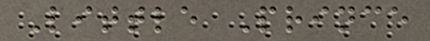Little Prince
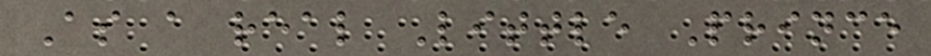As a real Little Prince
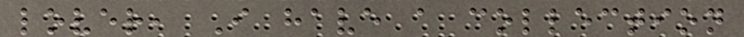lover, I have a collection
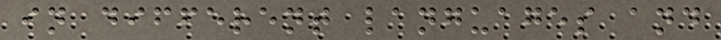in different languages and
